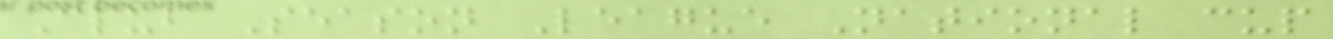Club Season League National cup
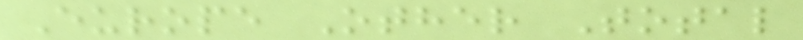Europe Other Total
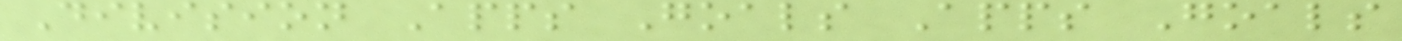Division Apps Goals Apps Goals
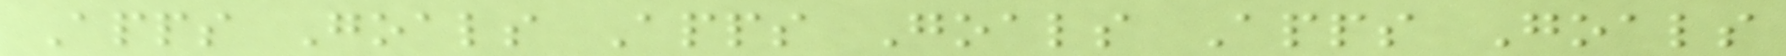Apps Goals Apps Goals Apps Goals
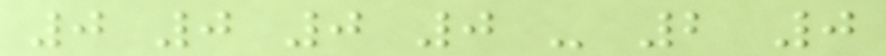0 0 0 0 - 2 0
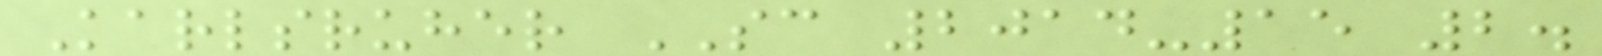Karlsruher SC 2014-15 2.
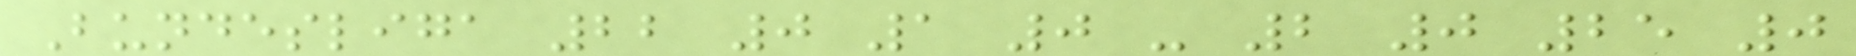Bundesliga 22 0 1 0 - 2 0 25 0
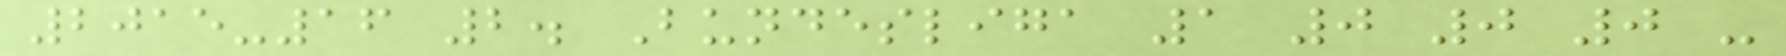2015-16 2. Bundesliga 1 0 0 0 -
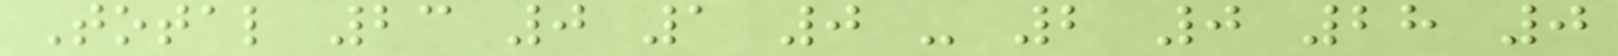Total 23 0 1 0 - 2 0 28 0
